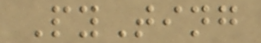PyTing
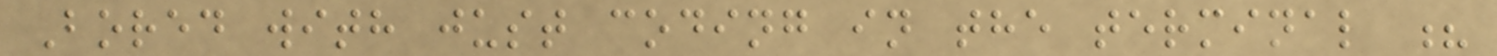Bored with just coding in the terminal ?
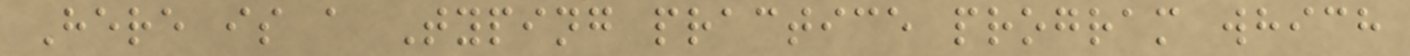Here is a Typing practice program which
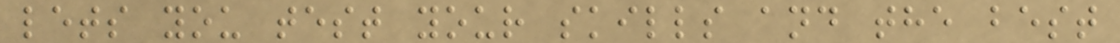lets you test your skills and the best
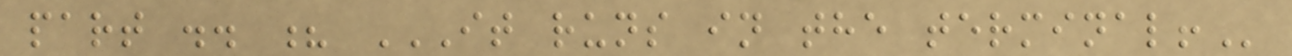part .. ? IT RUNS IN THE TERMINAL!
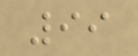99
